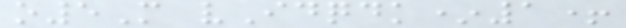o5M vIdqdk*1+
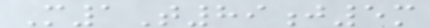M1T89j5m
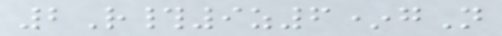2R#9z6*gN
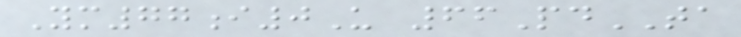Ym77i0U 66PdTA
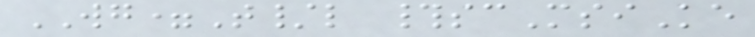WG=T/l #scMsiKe
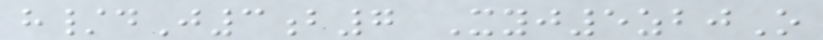h/dJ3b7 Xyj5zbjO
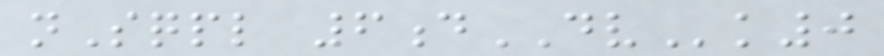nSqpl 6dDVk0
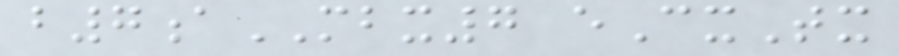b7aMBX7 eCxTx
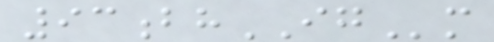93bhIGm
